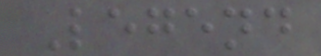Legend
